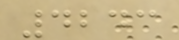4243
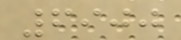6900
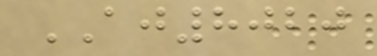AJ8020
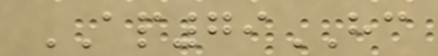AP79HC
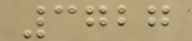3727
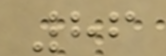86
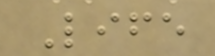Life
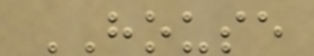HOUSE
